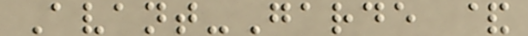Avant-Garde &
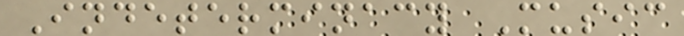Indeterminacy Music
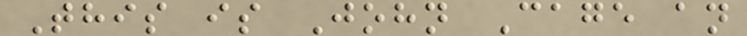This is John Cage an
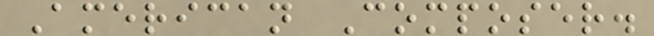American Composer.
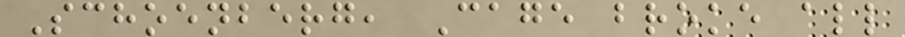Schoenberg, Cage broke all
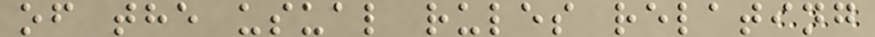of the usual rules relating
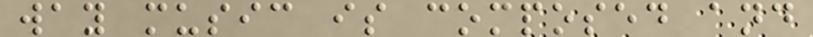way music is composed and
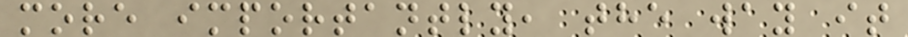more importantly, the way it
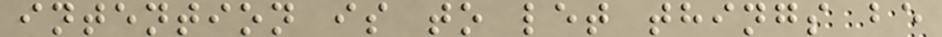intention is to let things be
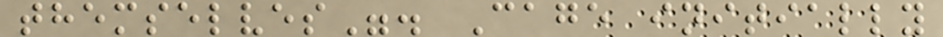themselves". Cage initially
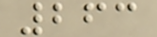263
